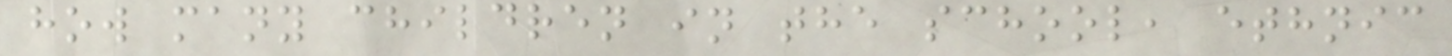how many children in the school, ethnic
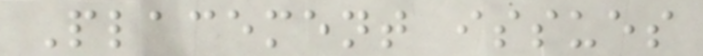Placement issues
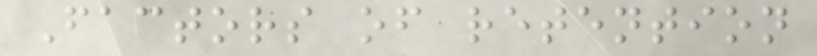Factors of retention
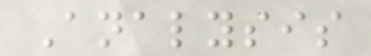Analysis
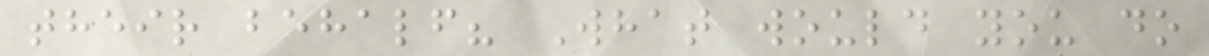their behalf? What would you do
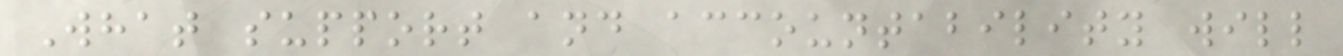What support and accountability will
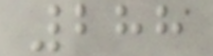288
